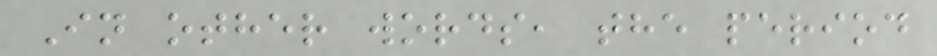In other words, the period
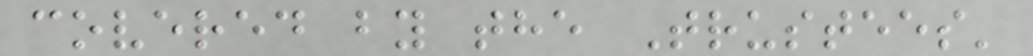covered by the Trustees'
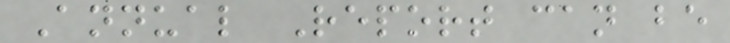Annual Report can be
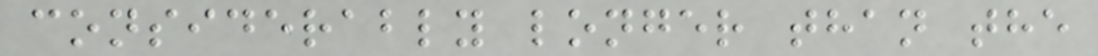considerably longer than the
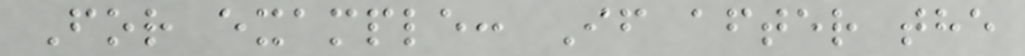For example: If after the
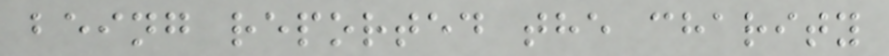being reported the charity
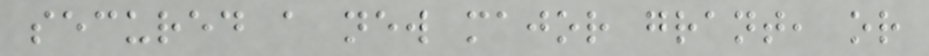secured a new major grant, or
